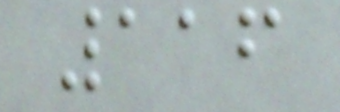116
